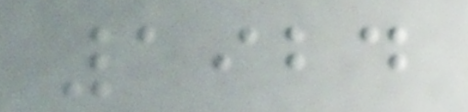1924
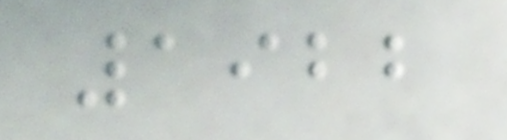1922
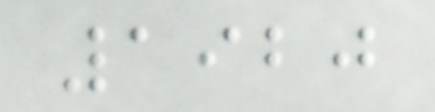1920
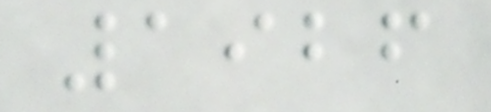1926
